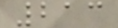213
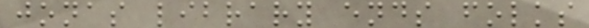jonas library ends folks
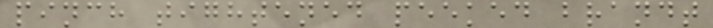pinch tightened peeked brandt
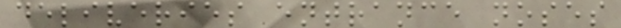deliveries entrance noses
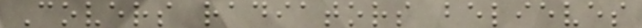Covers radiators believes
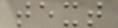text
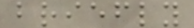briefly
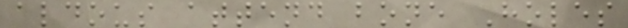aldous attend bone Holes
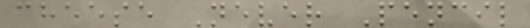cheese Never Pencil
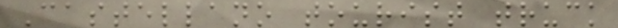Castellano tourist truck
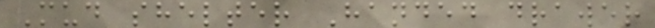Mud shelter Handed drawer
